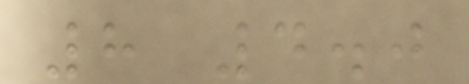8 4.0
